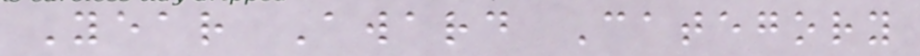Year Award Category
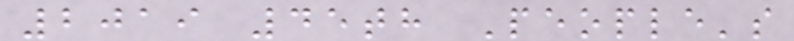2019 45th People's
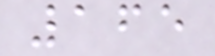165
